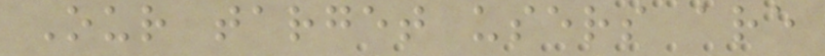Our target users are
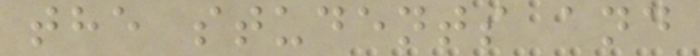the students and
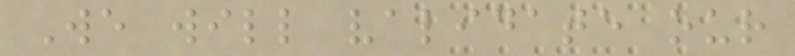We will validate our
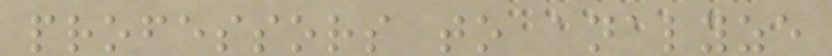professors to analyze
